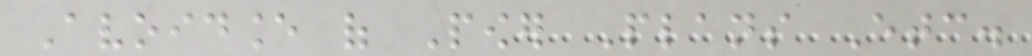Avoidance of Power Plans Etc.
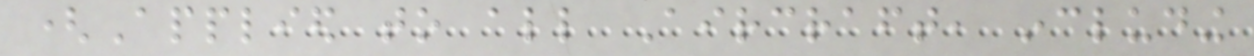(Applied to all Aircraft, including
